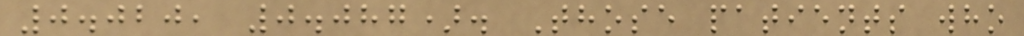0.020, 0.087). Those patients who
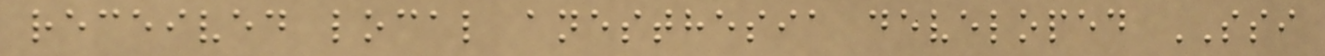received local anesthesia developed SSI
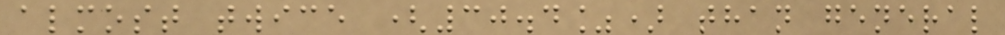almost twice (30.4%) than general
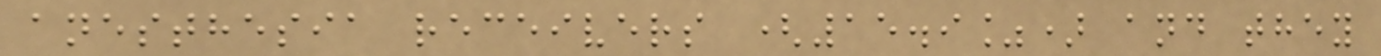anesthesia receivers (15.9%) and they
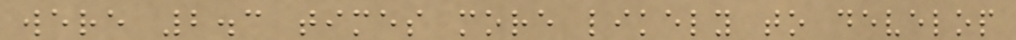were 2.3 times more likely to develop
